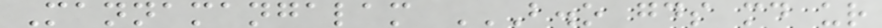Mannamangalam B.O GDS MD UR
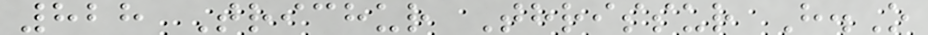828 Trichur Thrissur H.O
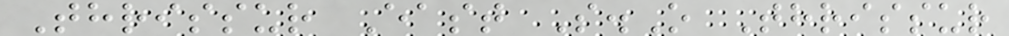Thrissur East S.O Thrissur
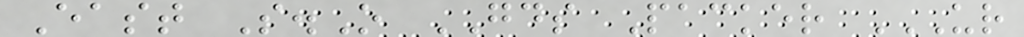East S.O GDS Packer UR
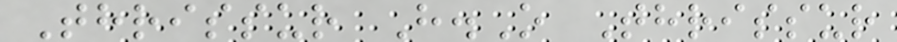Thrissur H.O Thrissur
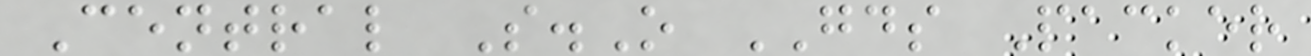Central S.O GDS Packer
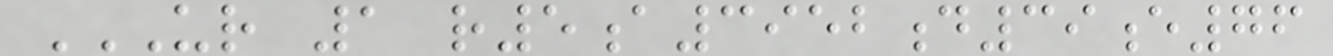UR 1 R5A3952D39E76
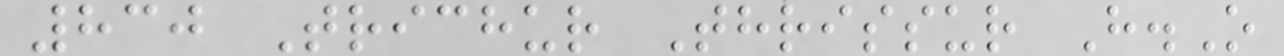830 Trichur Thrissur H.O
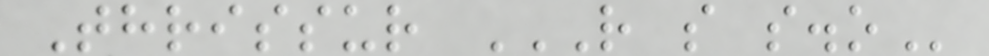Thrissur R S S.O
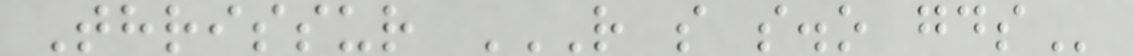Thrissur R S S.O GDS
